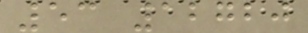53 12720
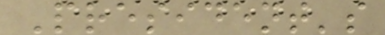President's
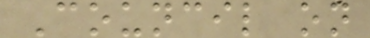Council on
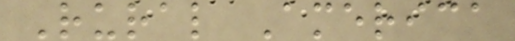Rural America
